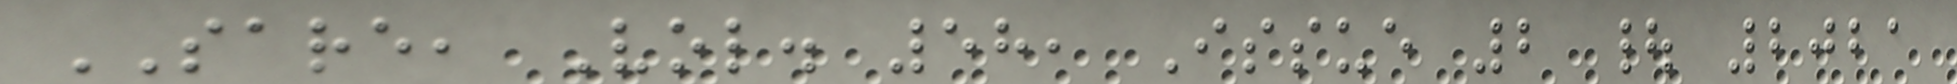SARE, Vol. 58, Issue 2 | 2021
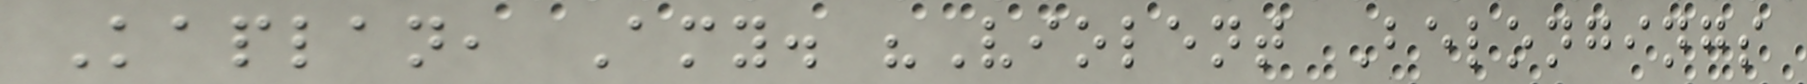Kaplan, Amy. "Violent Belongings
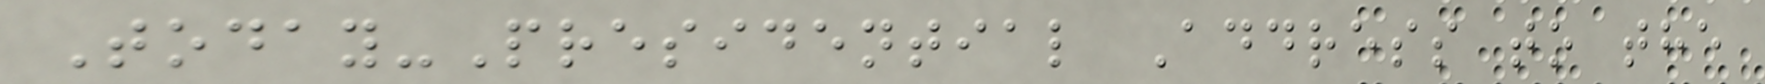Today-Presidential Address to the
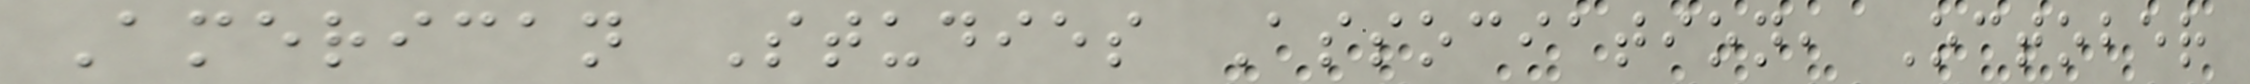American Studies Association, October
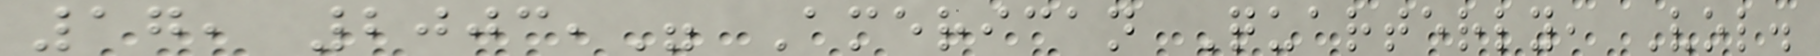17, 2003," American Quarterly, Vol.
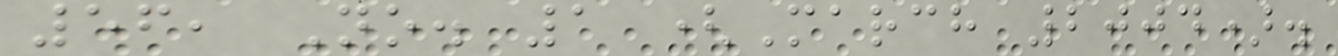56, No. 1 (March 2004).
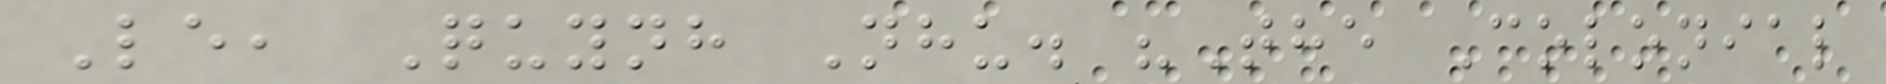Le, Quynh Nhu. "The Colonial
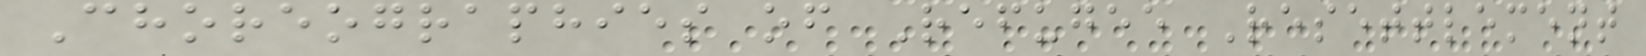Choreographies of Refugee Resettlement
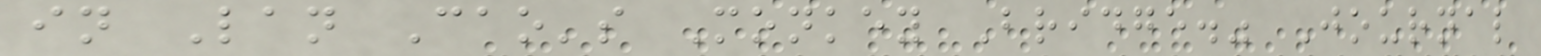in Lan Cao's Monkey Bridge." Journal
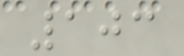103
